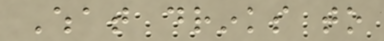What drinks to
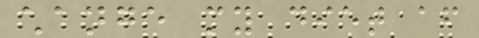change my diet after
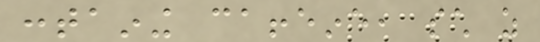containing caffeine, such as
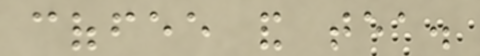coffee and tea.
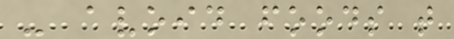- avoid foods that
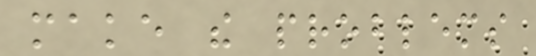make the problems
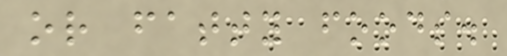or fatty foods.
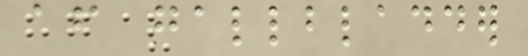after gallbladder
